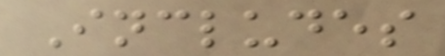Includes
